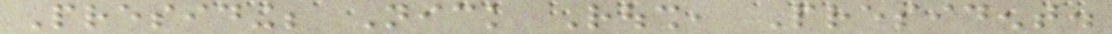Presiding; Nick Roush, President.
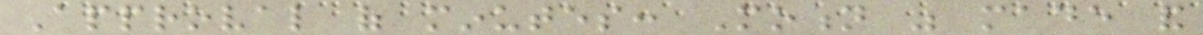Approval of minutes: Motion was made and
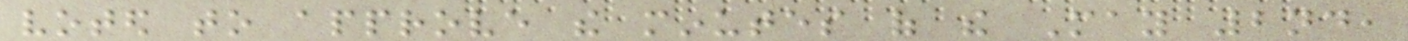voted to approve the minutes of the May 2nd,
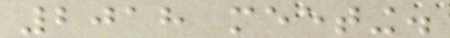2018 meeting.
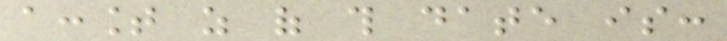account as of this date is:
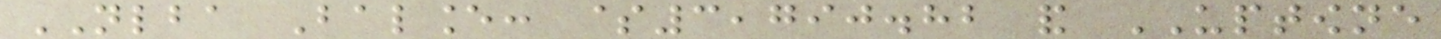NLBA Balance: $3,790.82 and UPTOWNE
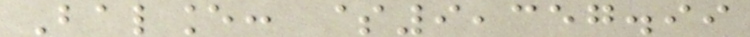Balance: $9,357.99
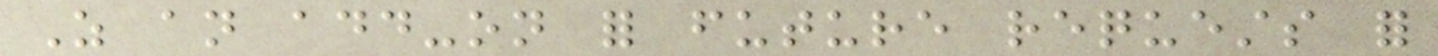As an add-on for future requests for
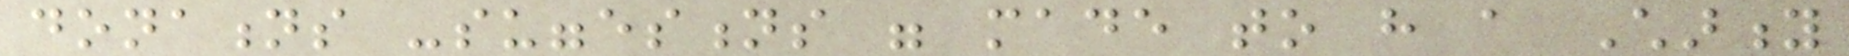donations -suggestions were made to have a Charity
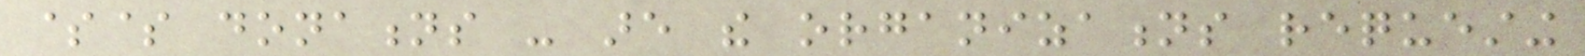$$ donations - are the organizations requesting
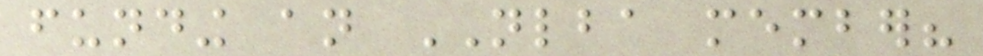funding an NLBA member?
